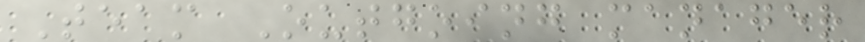Team Outgoing manager
